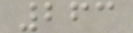263
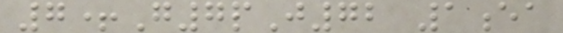7+G7pJ72 1ea
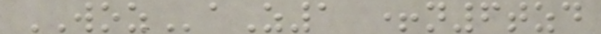WOZaZ1 +n6tzd
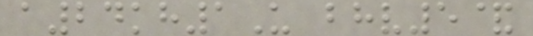a24kh1U bhv5&
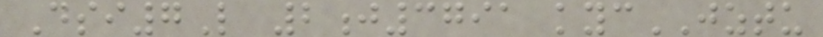Dsi7L 2j3791 kycJZTU
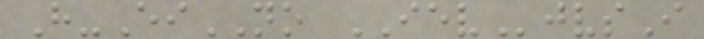H-EiNO IEVjvsI
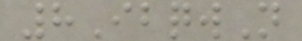8IbqwN
